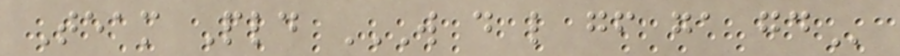Team Pld W D L GF GA GD
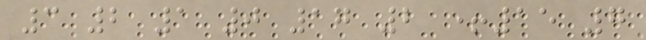3 2 1 0 17 2 +15 7
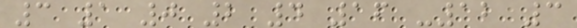3 1 0 2 4 16 -12 3
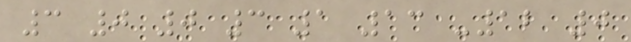3 0 0 3 1 13 -12 0
